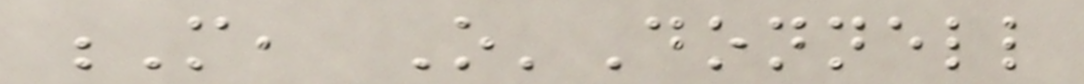M, O'Donnell
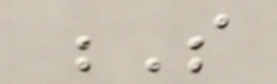S
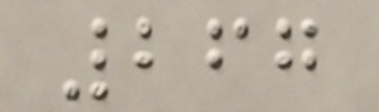267
